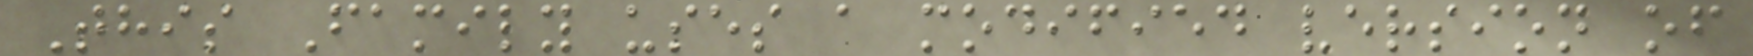This Family uses a modified version of
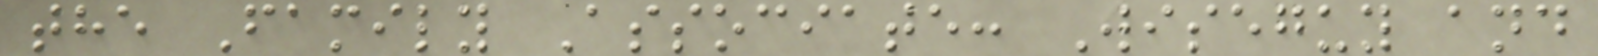the Family Associate: Wiseguy and
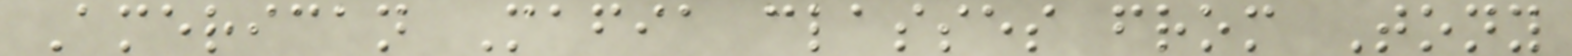American Mafia classes from Tony
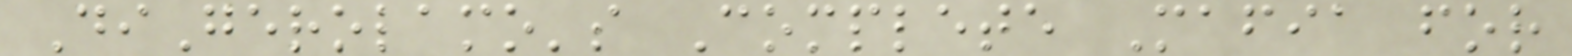DiGerolamo's Complete Mafia for
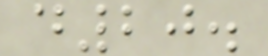d20.
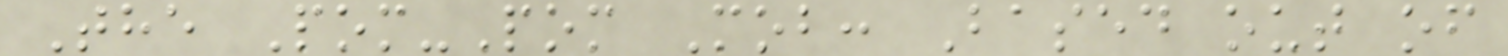The Pom-Pom Mob: Based out of
